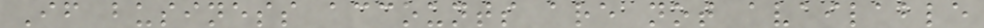If business accounts are not available
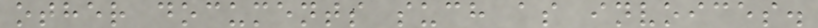other documents such as invoices.
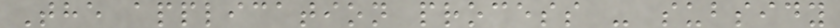The application process - subsidy
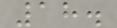18.
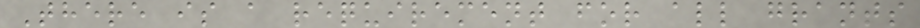There is a requirement for all grants
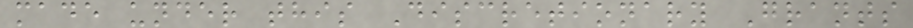made under this Discretionary Grants
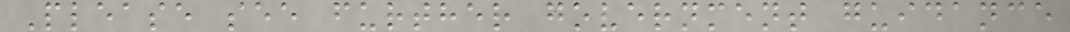Please see further government guidance
